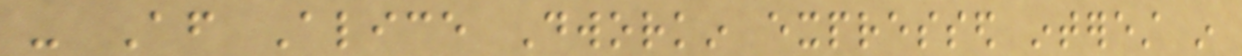- After Alice Dworkin expressed interest in
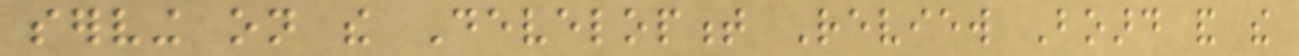serving on the Development Review Board and the
